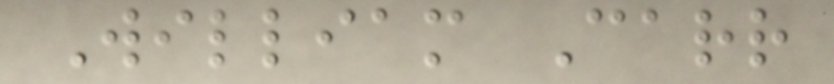William Carr
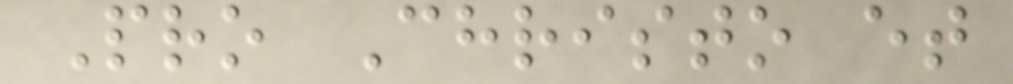Pro Christo et
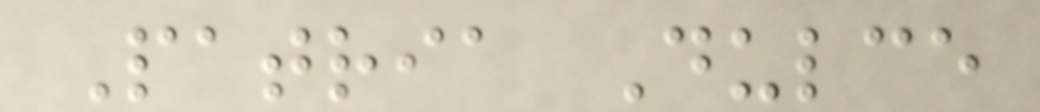Patria Dulce
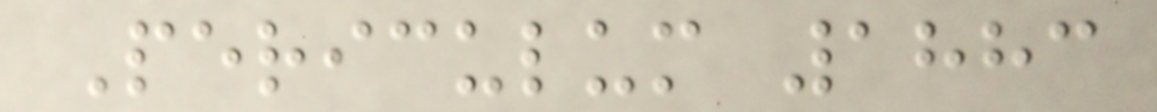Periculum 1883
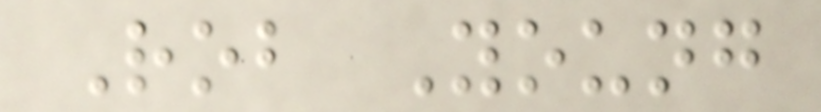Rob Young
